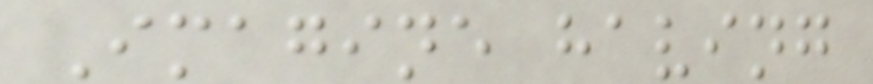Imagine having
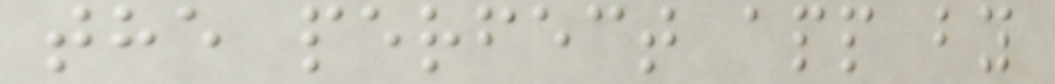the perfect app by
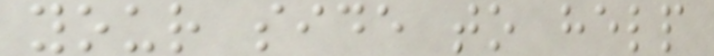your side to help
